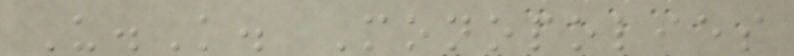U.K. Monopolies
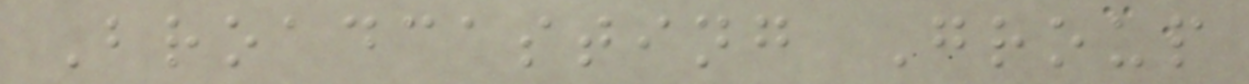Broadcasting Group
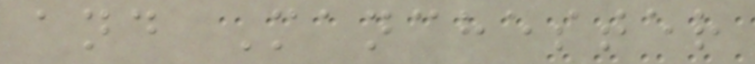and Manchester
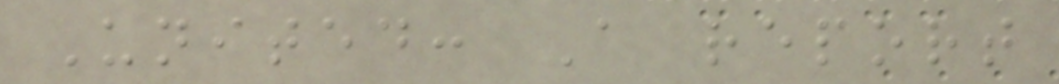United: A report
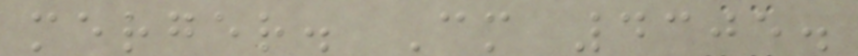merger. Cm 4305.
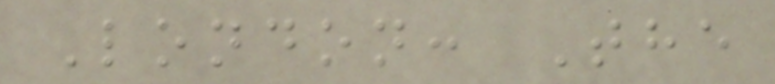London: The
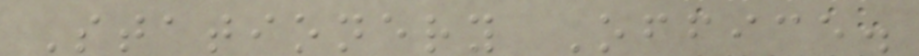Stationery Office.
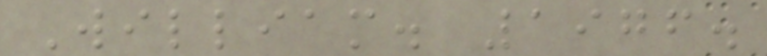William. 1976.
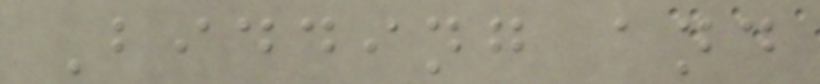Bidding and
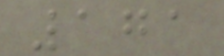171
